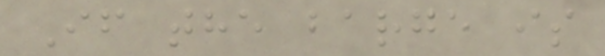If the barge is
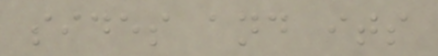sides and its
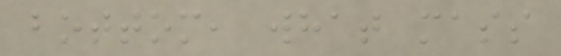bottom, what mass
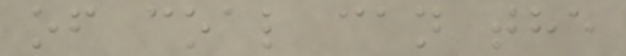of coal can the
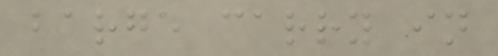barge carry in
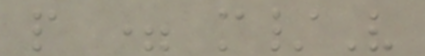p = m/V
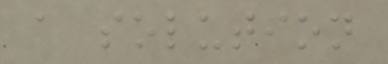a solution
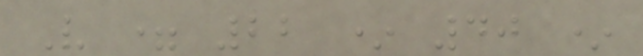V = 22 * 40 *
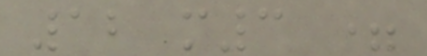12 m3 =
